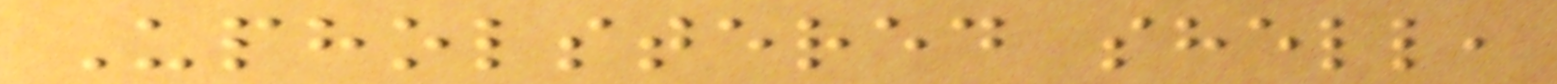Upholstered shell,
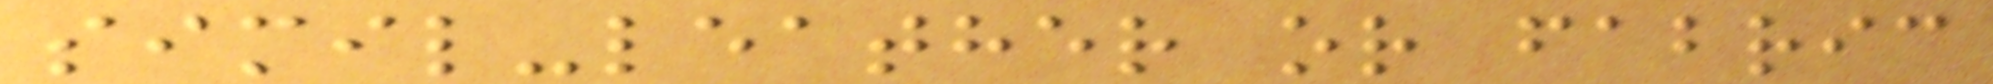simil-leather or fabric
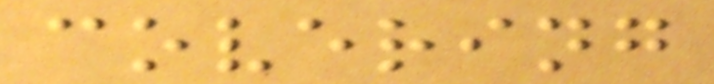covering
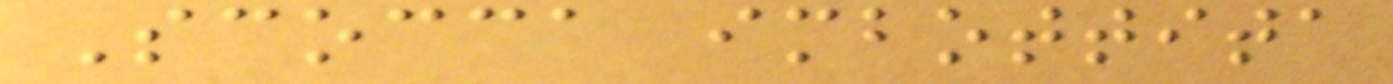Scocca imbottita
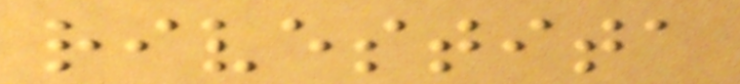rivestita
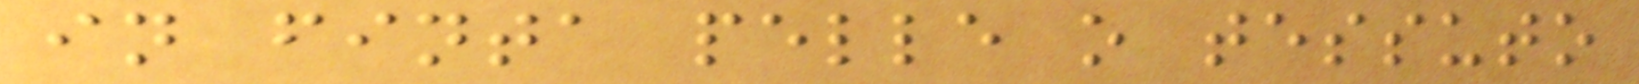in finta pelle o tessuto
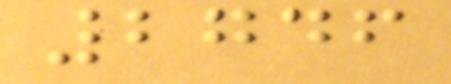2746
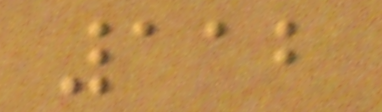112
